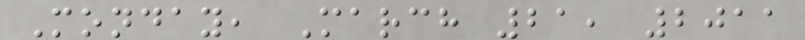Monday, March 21, 2011
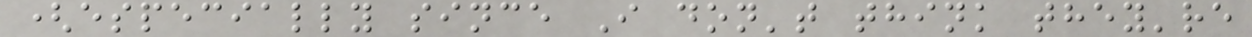(especially since I don't think they're
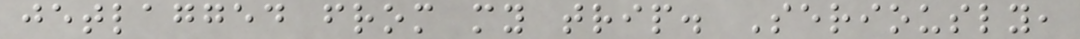jetlagged from my trip. Seriously,
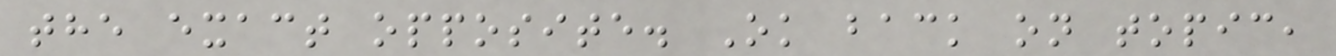the exact opposite. Ok back on topic,
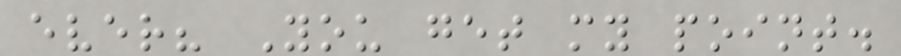ever? You get my point.
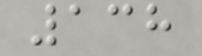138
